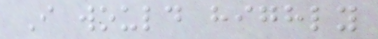I would highly
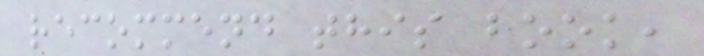recommend this book,
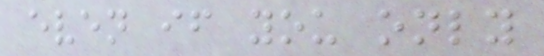even if you only
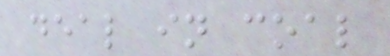deal in coal
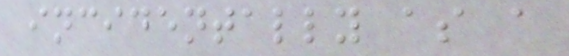incidentally as a
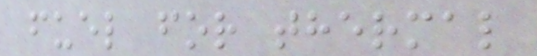fuel for thermal
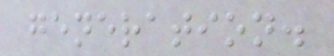generation.
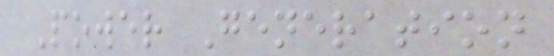Power Generation
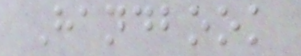Handbook
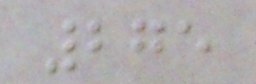275
